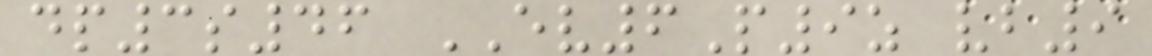dp3s46 EV6P9z vb9
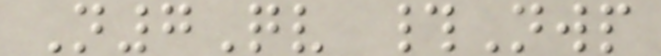N7Qv #Nwp
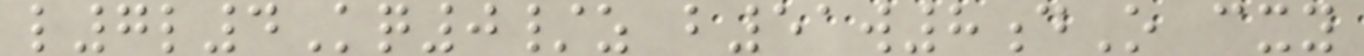l7l4Kq0/z b51w8dO cxy
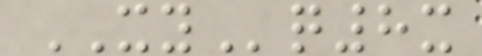XYq8x
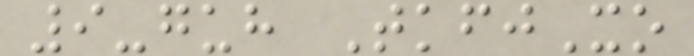9-guh TkfjXo
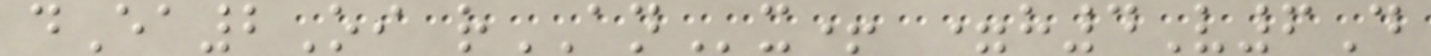dEa2Oi rANx+ =h4V6D
